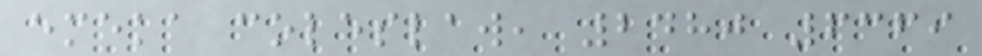emeka coleslaw, 2480 6369
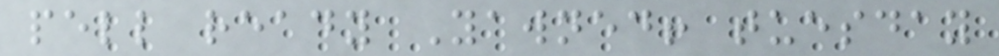pell ready Yawned! tuesday
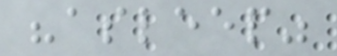"asleep"
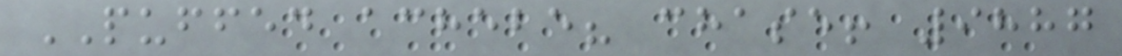PUFFED achebe? chase! 9887
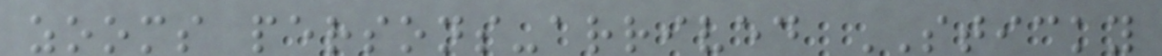zooms persons-arrived STICKY
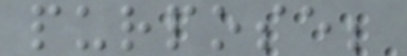purpose;
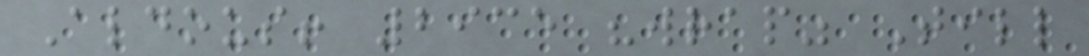Aldous! 2935 "wrap" Till
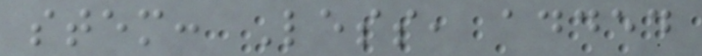stem: Less, added
